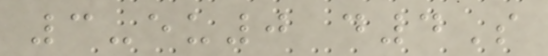3-eu0 d4S
